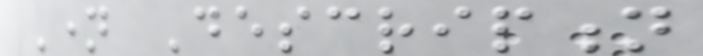Name Description
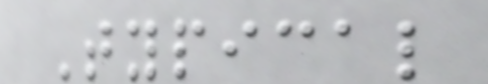Typical
